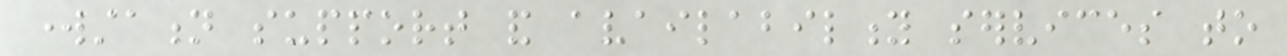workstation support and availability services to
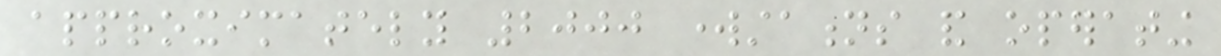approximately 2000 workstations and operating
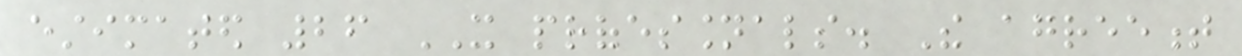estimated 26 IT professionals. The agreement
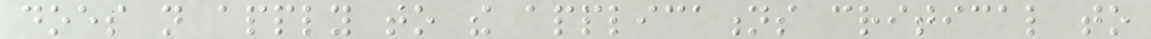does not apply to the applications critical to
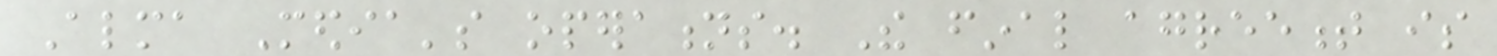Alma Media's operations. The final agreement is
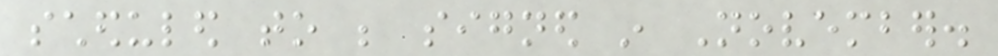scheduled to be signed in November.
